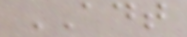ADT
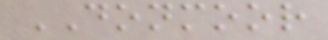DONMOOR
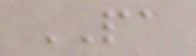PA
